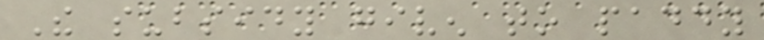The subsidy given to paddy
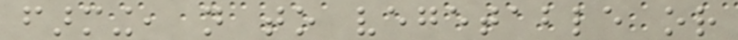farming, not to vegetable or
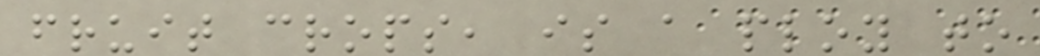fruit crops, is a ploy to
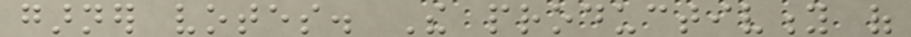garner votes. The productivity of
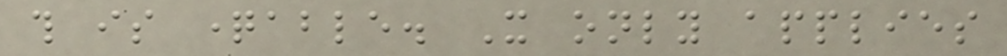this is questionable. It only applies
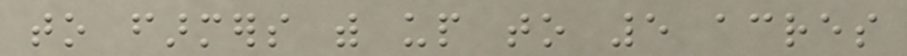to farmers with up to 5 acres
